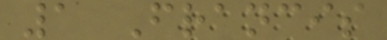1 Francis
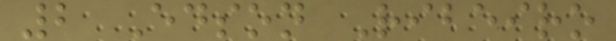2 Edson Ribeiro
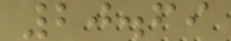20.69
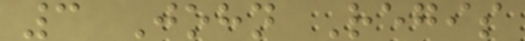3 John Regis
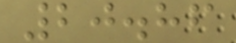20.86
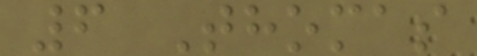6 Thomas
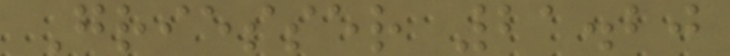Griesser 21.20
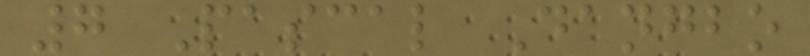7 Pascal Dangbo
